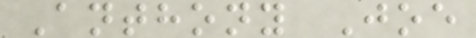Anthony Joe
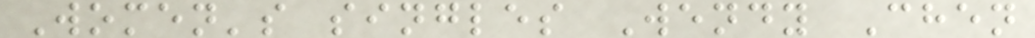Women's singles Wendy Chen
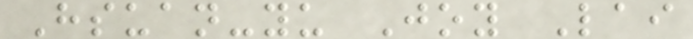Hsuan-yu Joy Lai
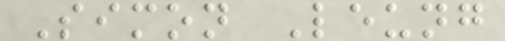Simon Leung
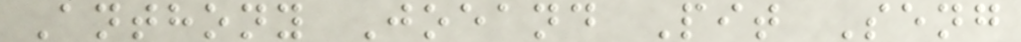Anthony Joeand Pit Seng
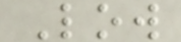Low
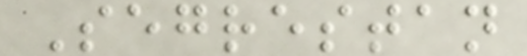Segrestan
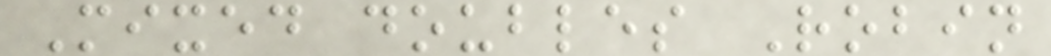Mixed doubles Robin
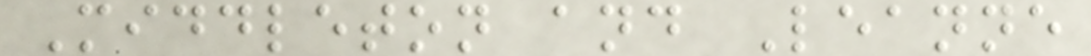Middleton and Leanne
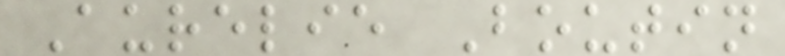Aurelie Boutin
